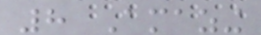8 Amazing
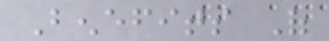Benefits Of
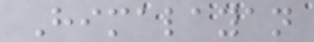Himalayan
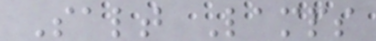Salt Lamps
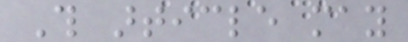This article may
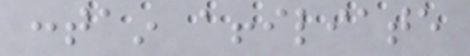contain affiliate
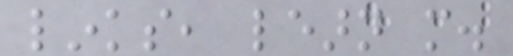links, learn more.
